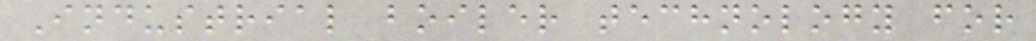Industrial boiler technology for
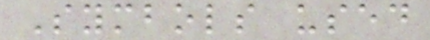Symbols used
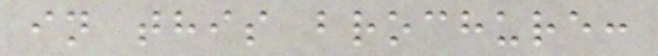in this brochure:
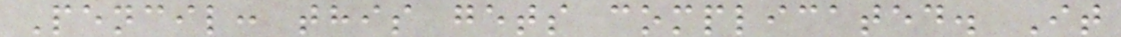Pencil: this gets complicated. It
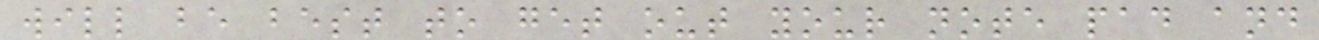will be best to get out your note pad and
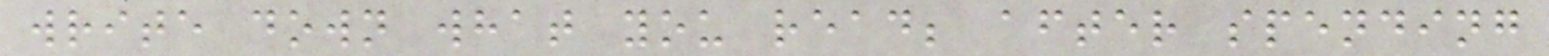write down what you read; after spending
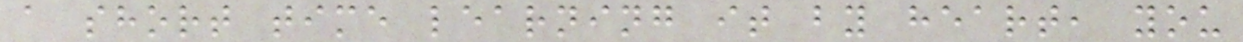a short time learning it by heart, you
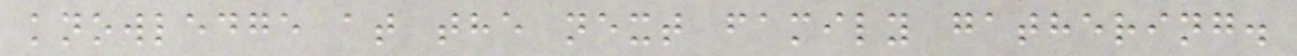knowledge at the next family gathering.
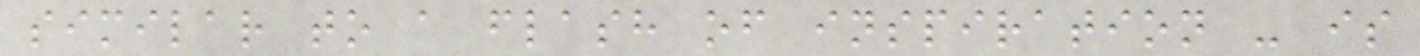similar to a flash of inspiration - is
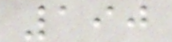190
